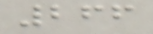266
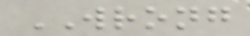WRONG
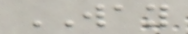WAY
